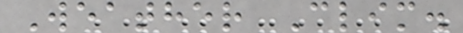Weather Clim.
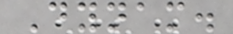Dynam.
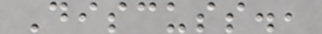Discuss.,
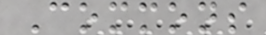Commons
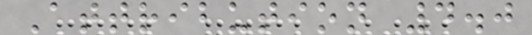Attribution 4.0
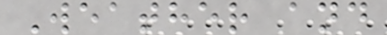Weather and
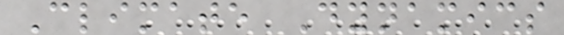Climate Dynamics
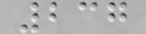237
